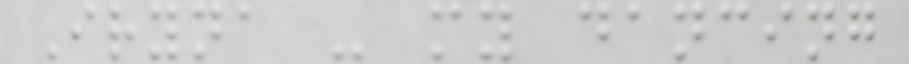Iryna - my dancing
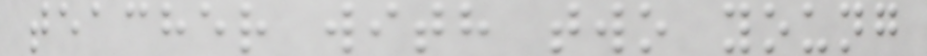teacher with two young
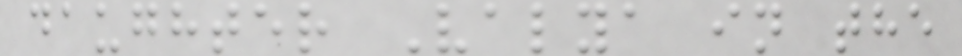daughter Valya in the
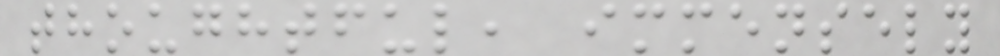thoughtful, immensely
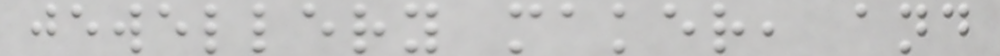jewellery maker, and
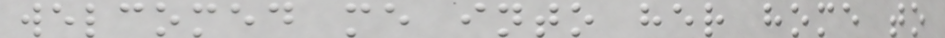welcomed me into her home to
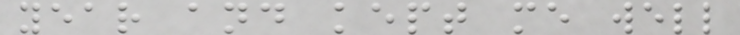year and kept me well
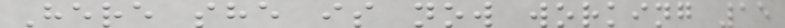Here she is now working 15
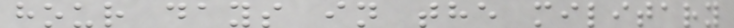hour days in the military
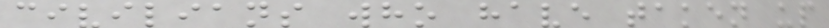civilians who have taken up
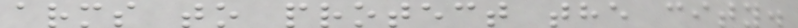arms to protect the city.
